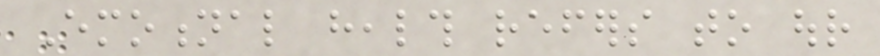Emotional health refers to our
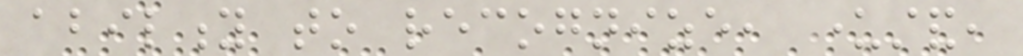ability to recognize, understand,
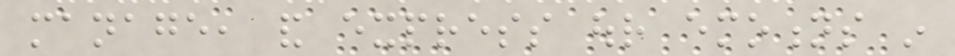manage, and express our emotions in
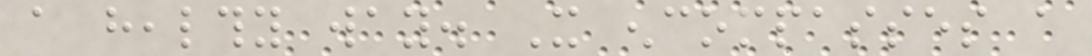a healthy way. It encompasses a
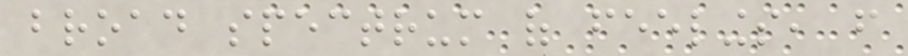broad spectrum of feelings, from
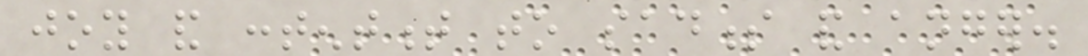joy and contentment to sadness and anger.
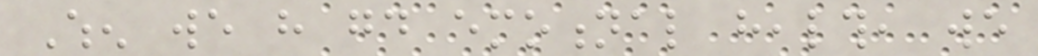When we have good emotional health, we
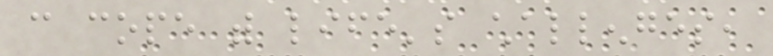can cope with life's challenges,
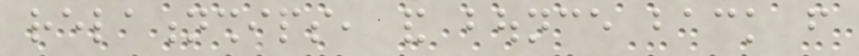relationships, and bounce back from
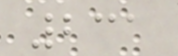231
